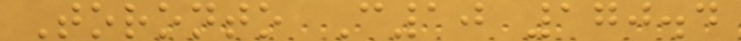Toronto C10 170.4
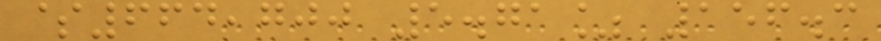$664,700 5.71% 156.3
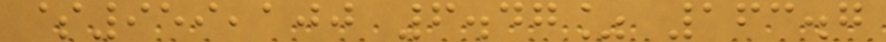$959,100 6.47% 163.7
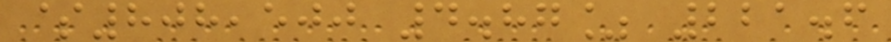$808,500 4.87% 221.6
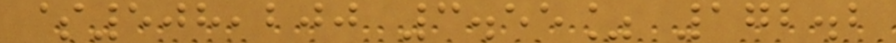$508,200 3.55% 172.2
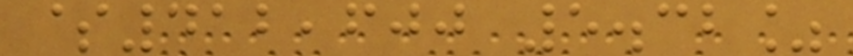$412,600 5.32%
